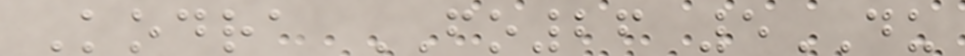Kodra FO26 5DU
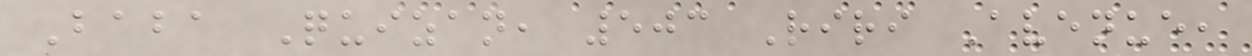Baba Quizan, 503 Riri Avenue,
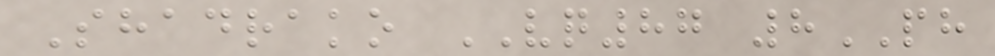Shadrako VQ87 8PH
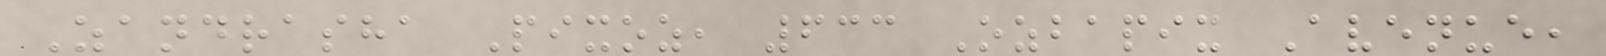Zandrasha Pixoz, 633 Ozbapix Avenue,
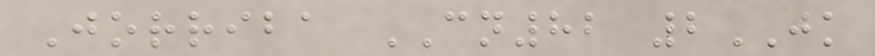Jorriba CN82 2JK
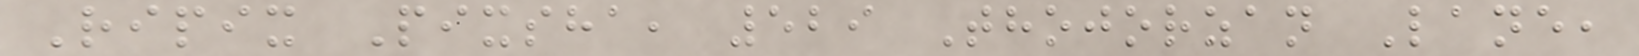Ripix Pixsha, 529 Thojorzan Lane,
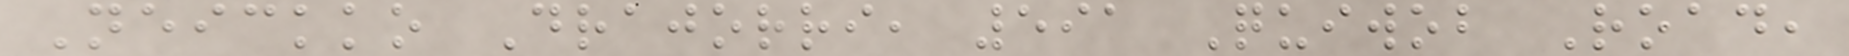Neickko Drajorri, 591 Quiwob Road,
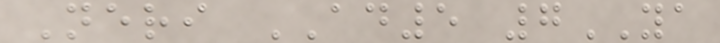Neri AD5 7YA
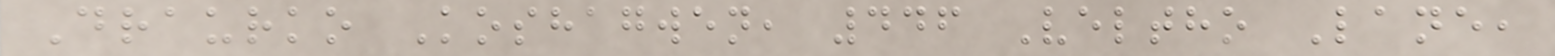Draurko Koshagwen, 446 Veltho Lane,
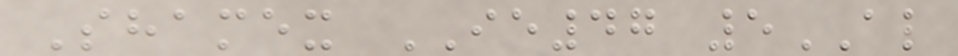Shamex IE47 5AL
